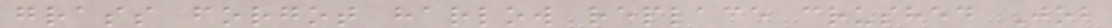grass forgot harlow replace crushed Job
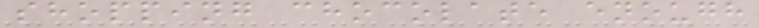shopping chocolate enough
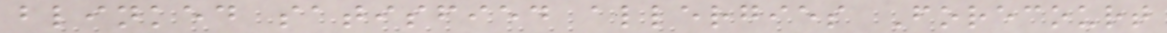blinked satisfied allergies Forecourt
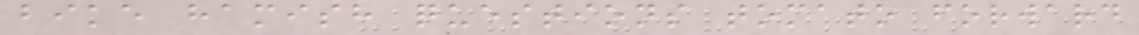bike hamish questions tomato forward
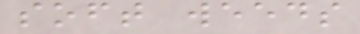soft weeds
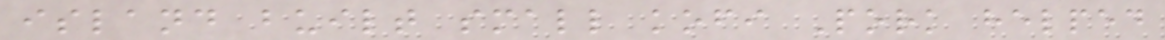island built small kofi Pork helped
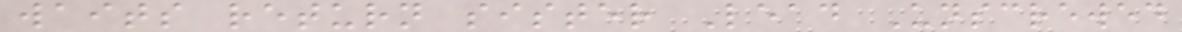waits return sister Lead Unscrewed
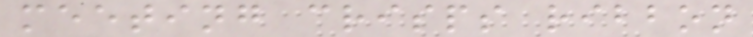meeting crisps ribbon
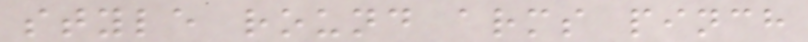style round arms pinch
